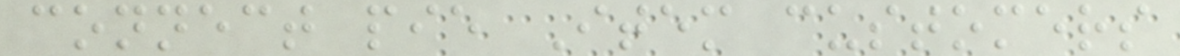connect pie Item customers
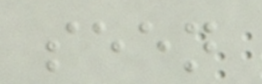seen
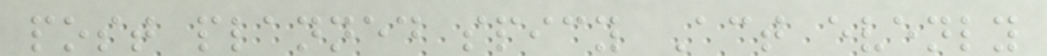post planned spicy Act evenly
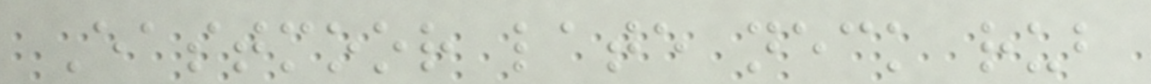Eastmoor late neck rub
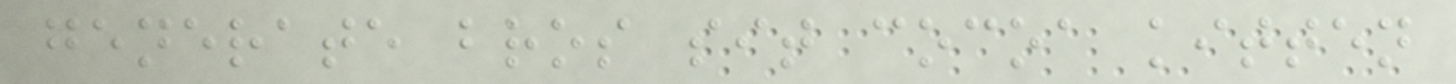generate bros sit cocoa kitten
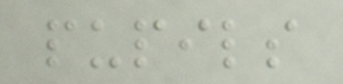pupils
